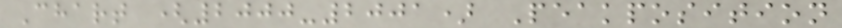Chart (2000-2001) Peakposition
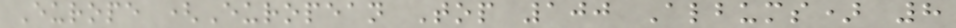Europe (European Top 100 Albums) 8
